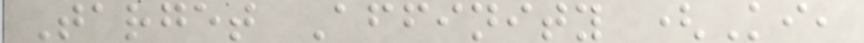Target Affinity (Ki,
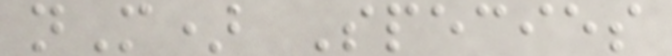nM) Species
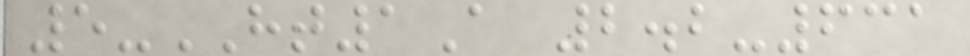5-HT1A 2.2-631
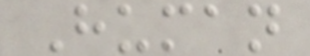Human
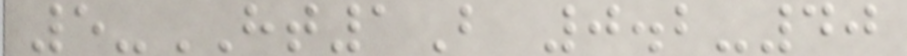5-HT1B 0.2-40
